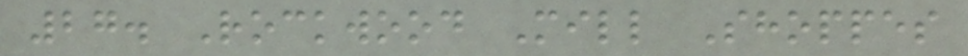27. Rockwood Mill Shoppes
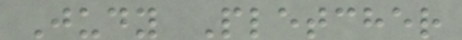Judy Pletcher
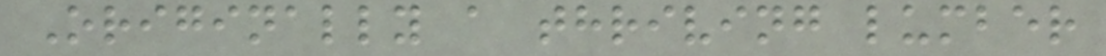Originally a thriving lumber
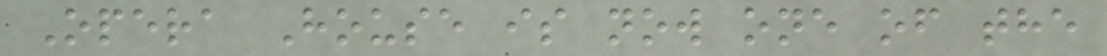Opera House is now one of the
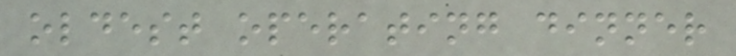oldest operating dinner
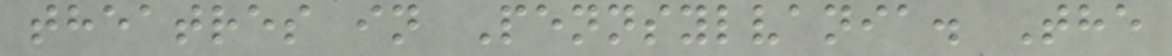theatres in Pennsylvania. The
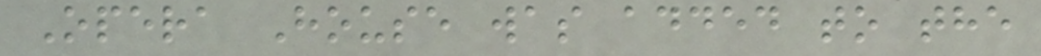Opera House was added to the
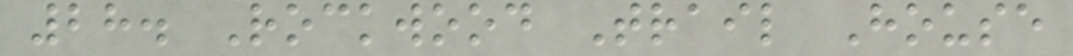28. Rockwood Trail House
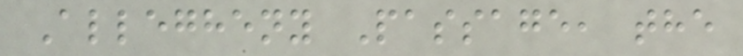Allegheny Passage, the
